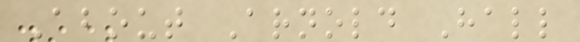About Arnold Hall
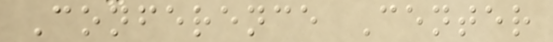Conference Center
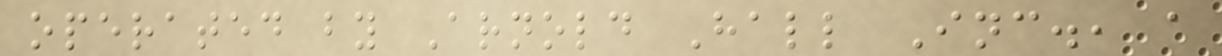operated by Arnold Hall Inc., a
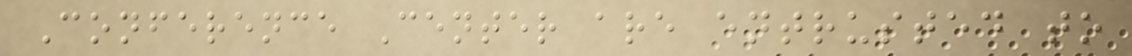Conference Center are entrusted to
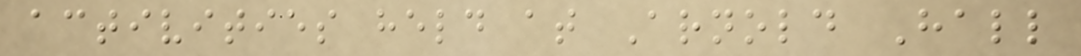activities held at Arnold Hall
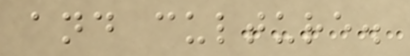and culture.
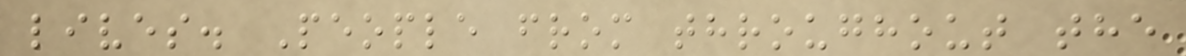lives. People from throughout the
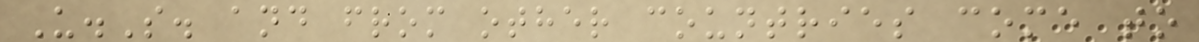U.S. and from other countries come to
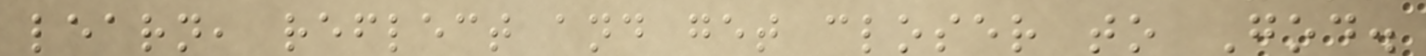learn, reflect and get closer to God.
